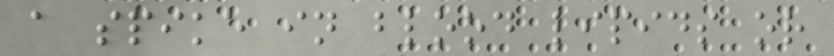a spike in blood lipids or
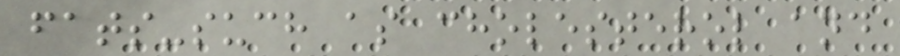fats-such as cholesterol and
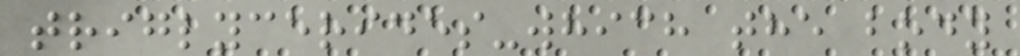triglycerides-which the body
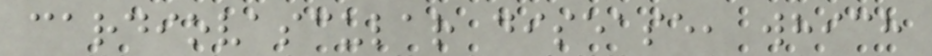cardiovascular disease, which
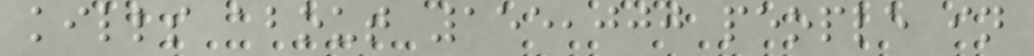kills about 155,000 people in
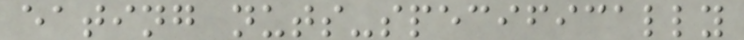eating nuts-specifically
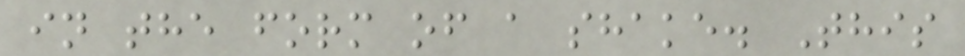in the form of a shake. This
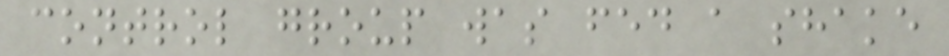control group was fed a shake
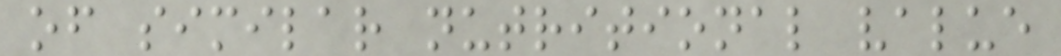of similar nutritional value
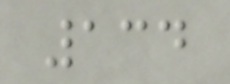134
